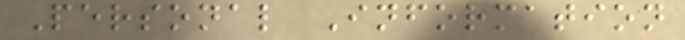Personal Information
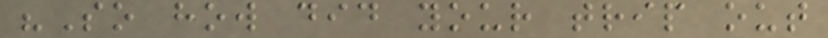"So how did your trip out
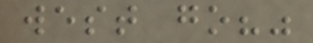west go?"
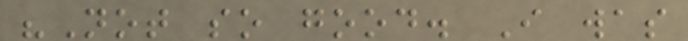"Not so good. I was
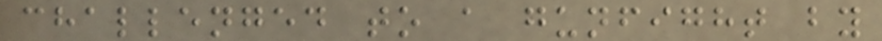challenged to a gunfight by
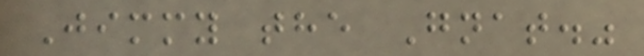Jimmy the Gnat."
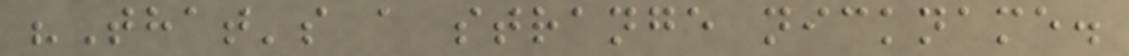"That's a strange nickname.
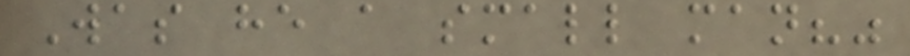Was he a small man?"
